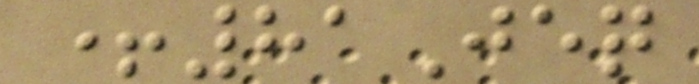+81Jeq
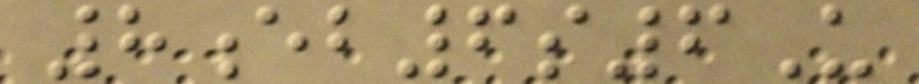8eb6s6U
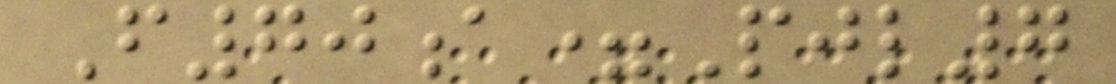F70a=Pjl7
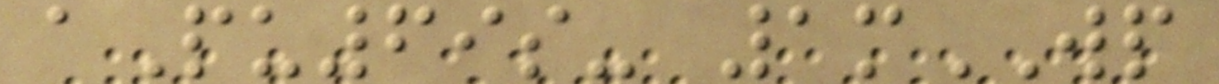aPu69s- 1mWP
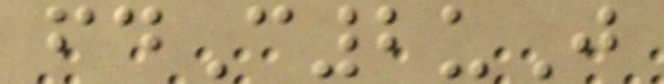fdC2uJ
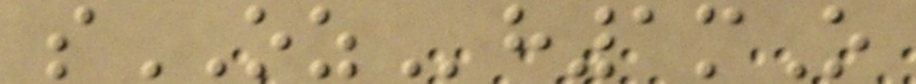sOZh1mO
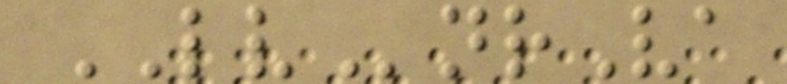LVnrVa
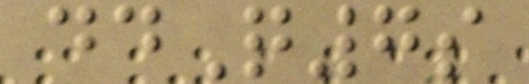ddQ7s
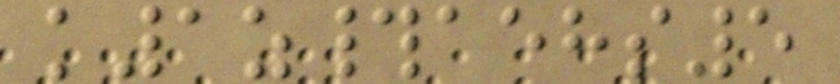k1z#aehs5
